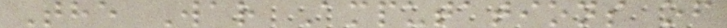The War Amputations of
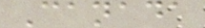Canada
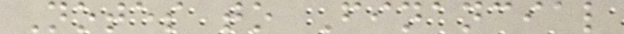Notes to Financial
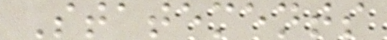Statements
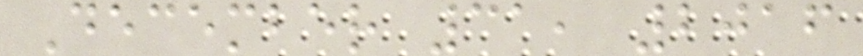December 31, 2016
